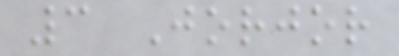3 Jorjor
